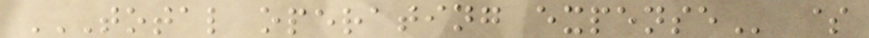TOTAL OPERATING EXPENSE $
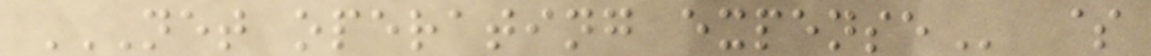NET OPERATING EXPENSE $
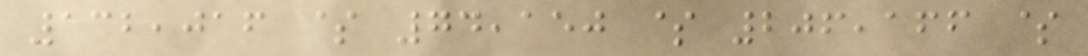132,016 $ 74,150 $ 206,166 $
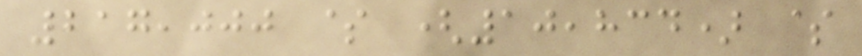217,000 $ (10,834) $
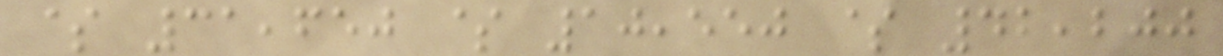$ 31,650 $ 10,550 $ 42,200
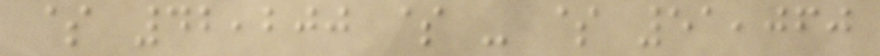$ 42,200 $ - $ 51,060
